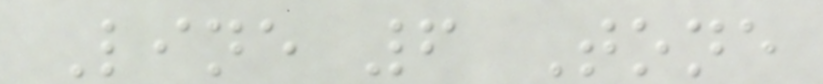Line 6 Tone
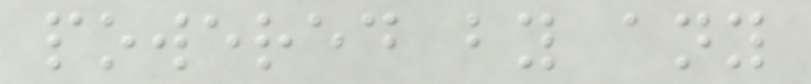powered by any
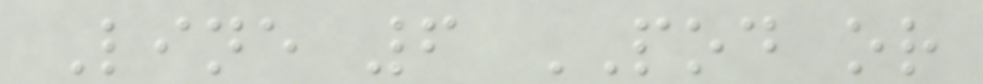Line 6 POD or
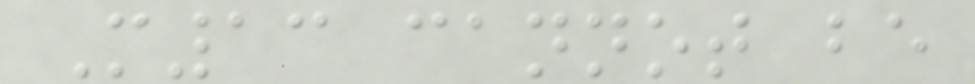M13 cannot be
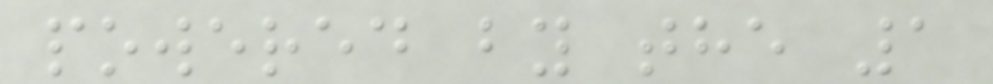powered by the 1
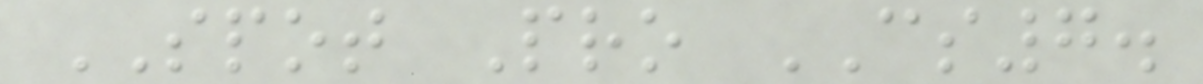SPOT Pro CS7.
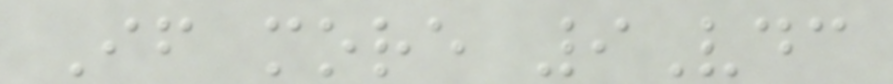If more 9Vdc
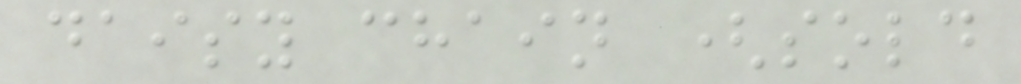daisy chain (sold
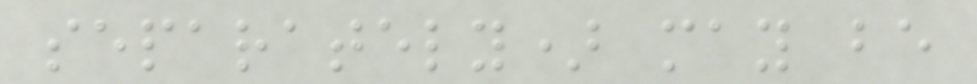separately) may be
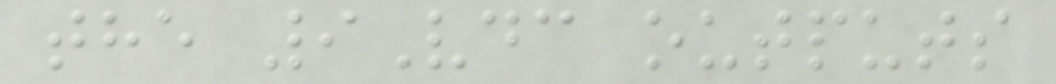the 9Vdc outputs
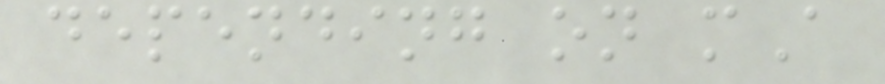depending on mA
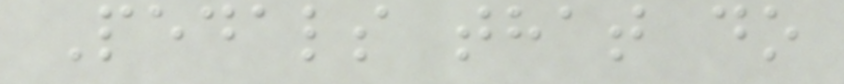Pedals that do
